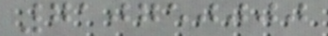710750000
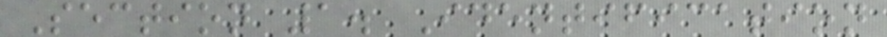Section 1. Identification
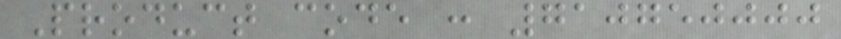Product code : 710750000
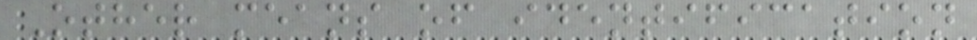Other means of identification
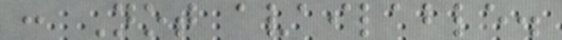: Not available.
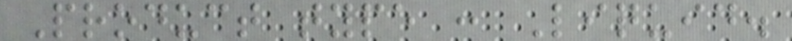Product type : Liquid.
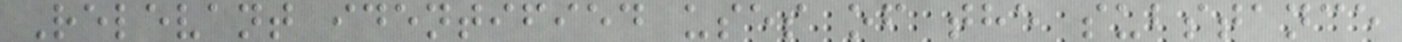Relevant identified uses of the substance
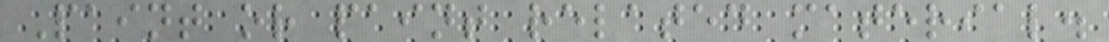Paint or paint related material.
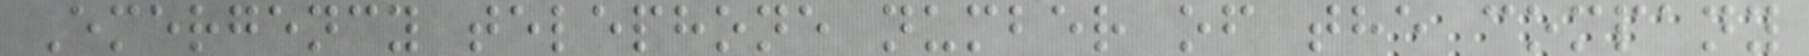Emergency telephone number of the company
